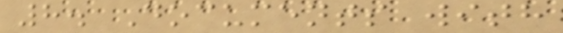8. Documents with
